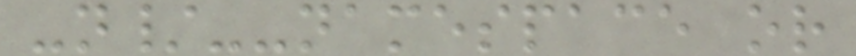-n/--namespace or
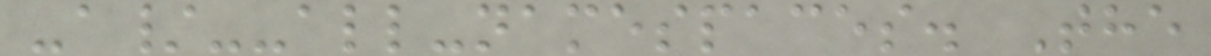-a/--all-namespaces. The
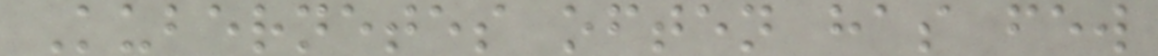Kubernetes often has few
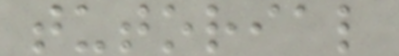tutorial
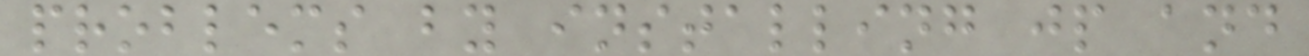problems by installing jp and
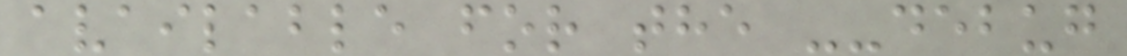available for the --debug
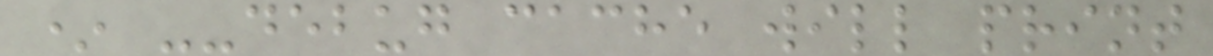* --debug cache will print
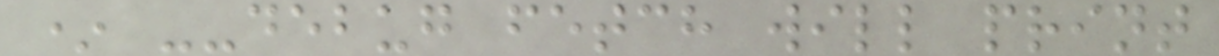* --debug fetch will print
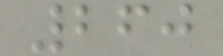260
